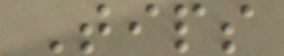Tips
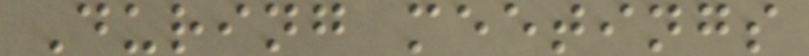During meetings
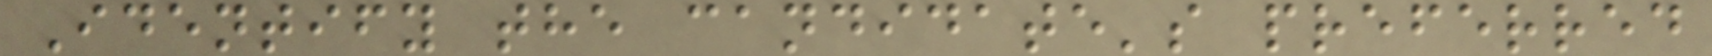Identify the candidate's preferred
